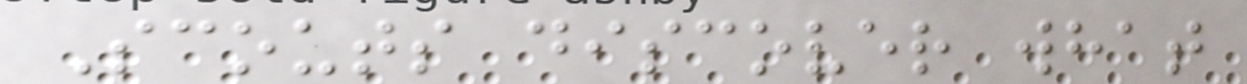Scouts discover what
